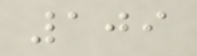109
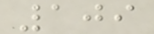109
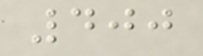400
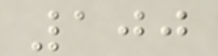100
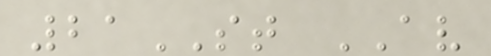21ST AV
